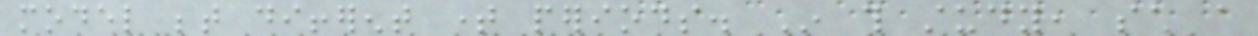model between different time periods. In this study, such a
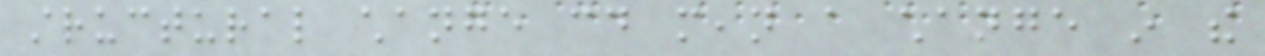structural change could mean a change in the
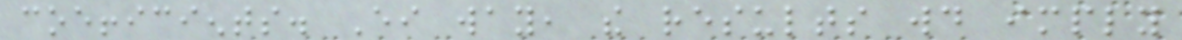coefficients. Either way, the results would imply
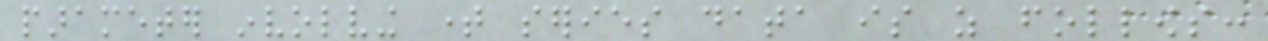parameter involving time series data is as follows:
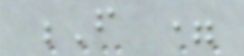F =
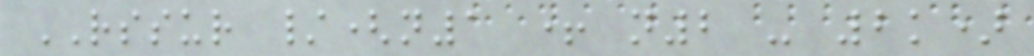RSSUR /(n1 + n2 - 2k)
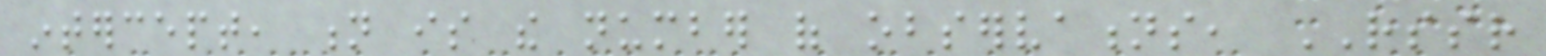intercept, n is the number of observations, RSSR
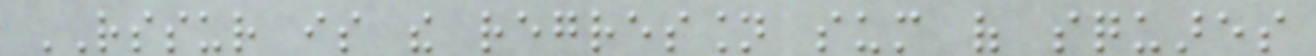RSSUR is the regression sum of squares
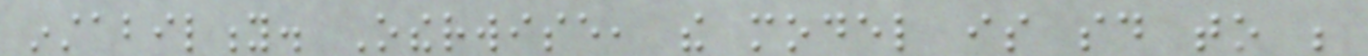instability. Otherwise, the model is said to be
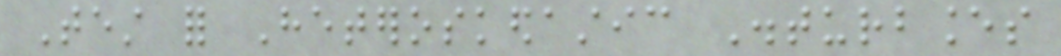Test for Heteroskedastic Disturbances
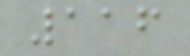116
